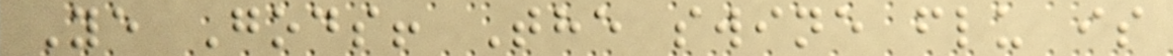Ye Gods! The swine flu is
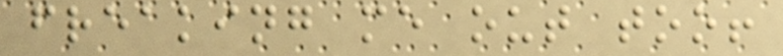freaking me out too!
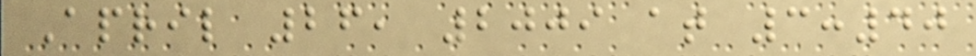April 26, 2009 at 3:40
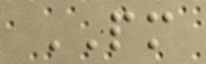PM
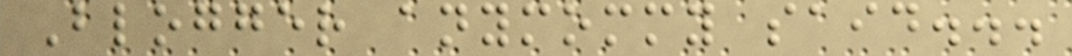Blogger anymommy said...
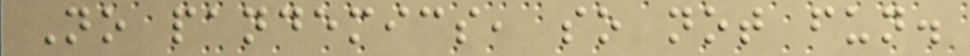No pandemics, so not fun.
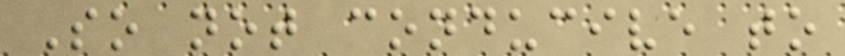So not conducive to
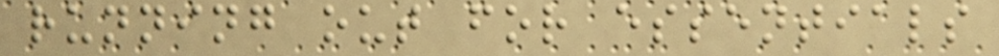running out for essentials
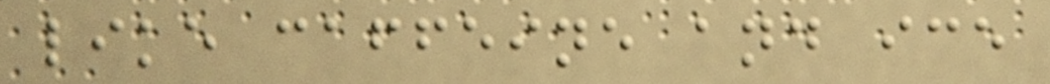like caffeine and ice
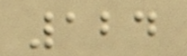124
